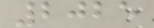2025
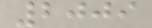2009
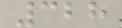328
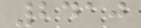2410
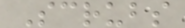Scrubs
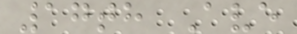17th Ave
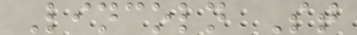Lincoln St
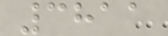3811
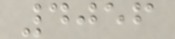4056
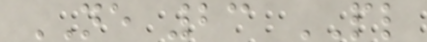NE 23 PL
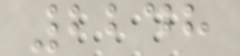2248
